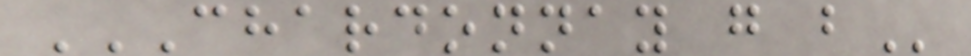CHARDONNAY G B
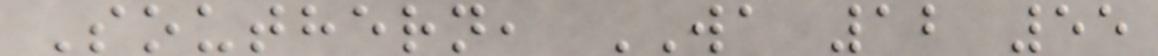Southern, WA 12 55
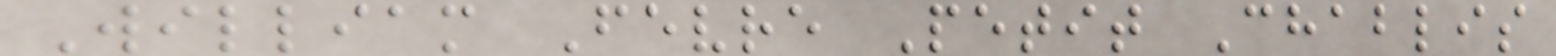William Fevre Petit Chablis
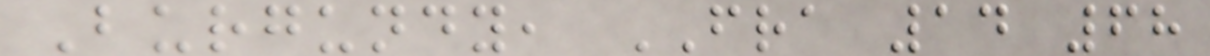Burgundy, FRA 14 68
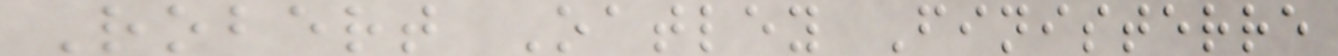Robert Oatley Finisterre
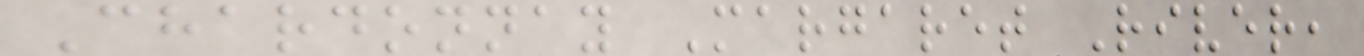Chardonnay Margaret River,
